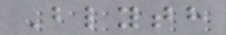Blyth
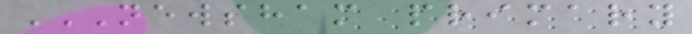NEWSHAM PRIMARY
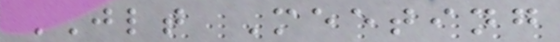JLT Meeting
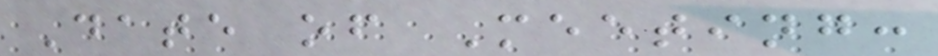Date of Meeting:
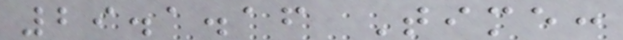29.1.16 Time:
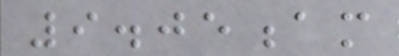9.05am
